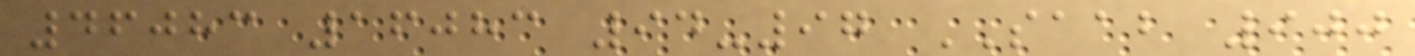46083 16083 94-97 SAAB 900
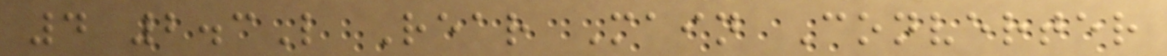4 2.3L Rear Main Converter
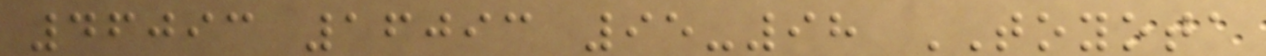46093 16093 95-98 TOYOTA
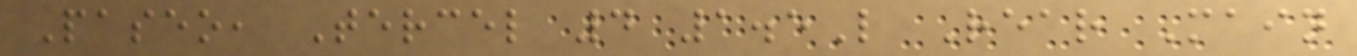Paseo, Tercel 4 1.5L Rear Main
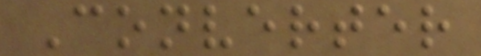Converter
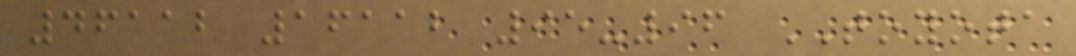46112 16112 95-96 TOYOTA
